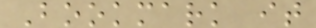Bookmark it
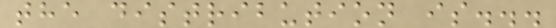the distribution is...
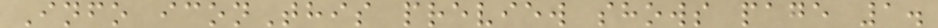Info iconThis preview shows page 1.
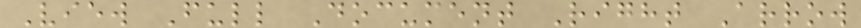View Full Document Right Arrow
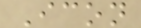Icon
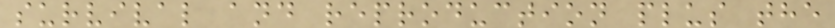survival and reproduction plus the
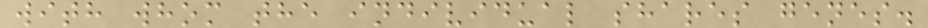with whom the individual shares genes.
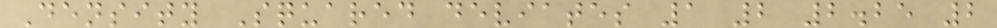Density Squared deviates 1 2 2.25 2
